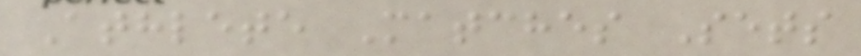Athlete Matches Sets
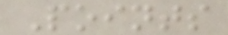Points
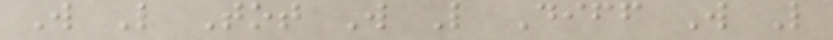W L Tot W L Diff W L
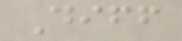Diff
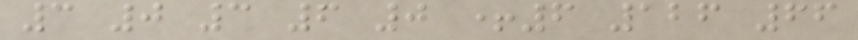3 0 3 6 0 +6 126 66
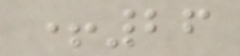+26
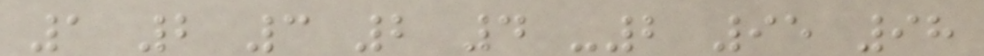1 2 3 2 4 -2 95 98
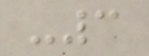-3
